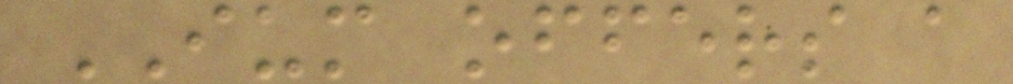IUM offers a
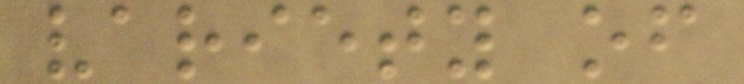variety of
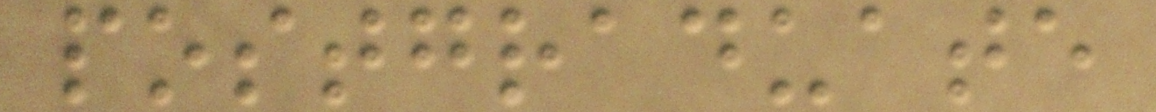postgraduate
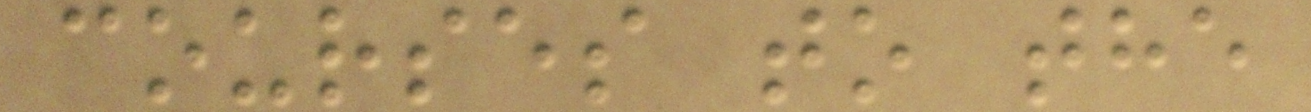courses to the
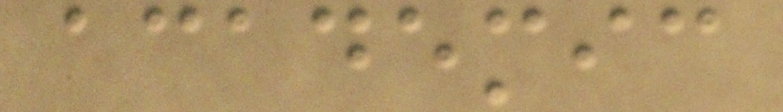academic
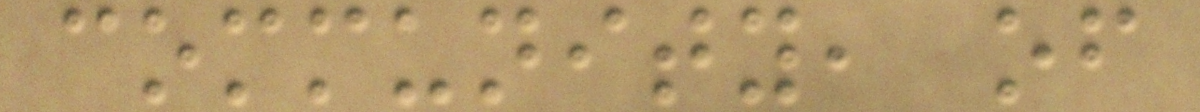community, of
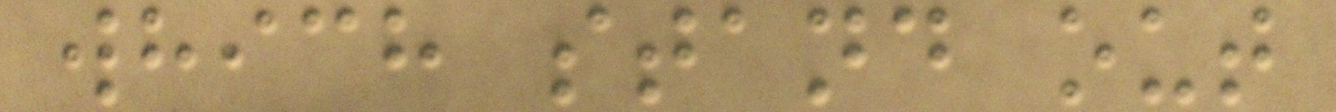which stand out
